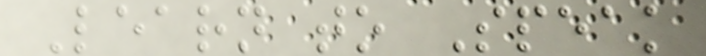Learn to Speak
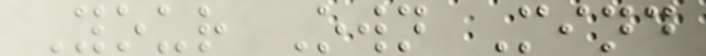Your Own Mind
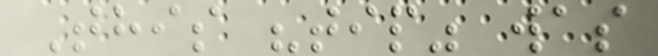This "tip" was
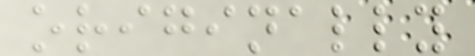originally
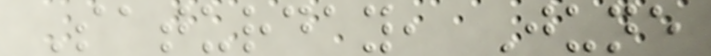Saturday, June
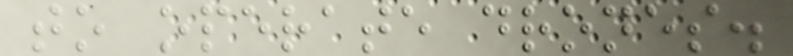to operate drones.
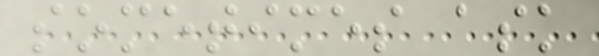sometimes ask
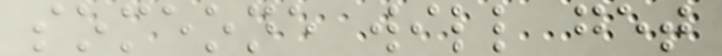someone will get
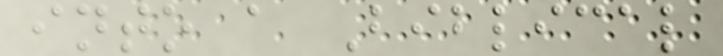into a Biblical
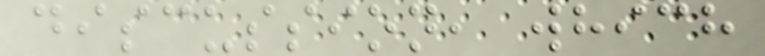discussion, which
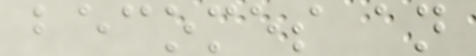becomes an
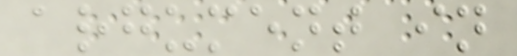argument in
